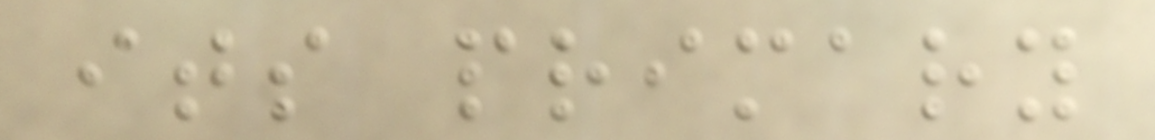its primary
